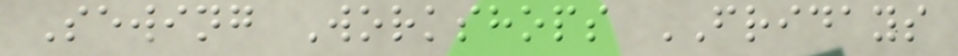Sewing Workshops FRIDAYS
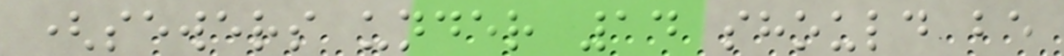(sewers under 14 should be
